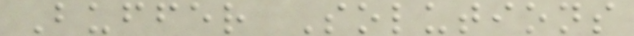Buffer Solutions
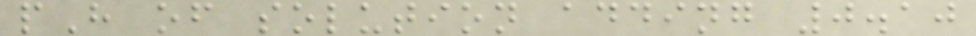pH of solution adding 0.10
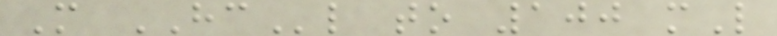M HCl to 100 mL
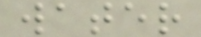water
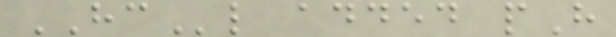HCl added pH
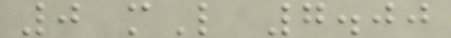0 mL 7.00
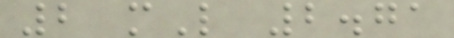2 mL 2.71
